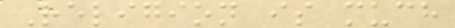Religion is much
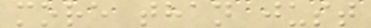more than just
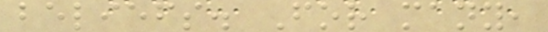beliefs. For many,
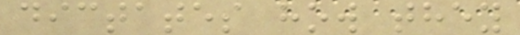dictates how they
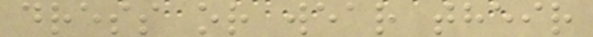dress or wear their
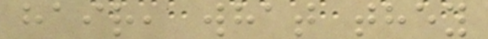hair, what they
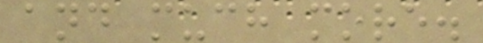and much more.
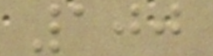100
